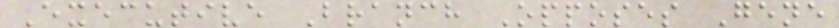Executive Branch Opposes Gene
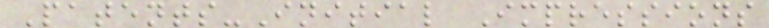Patents-Initial Impressions
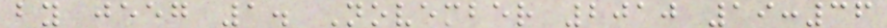by jeeg 1. November 2010 19:36
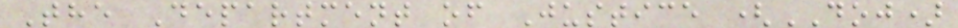The Department of Justice (DOJ)
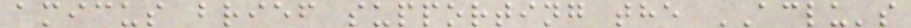amicus brief supporting the ACLU's
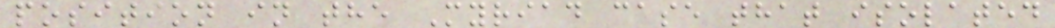position in the Myriad case that isolated
